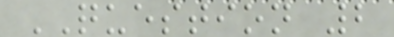QUESTION 2
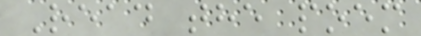Read the poem
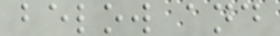below and
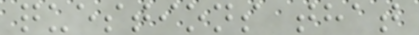questions that
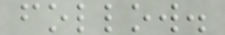follow.
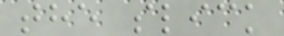the slick
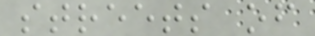streets of
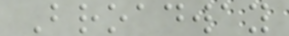Broadway
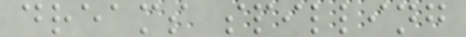dreams spilling
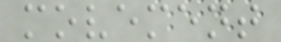movement
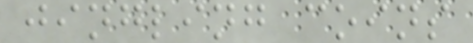jingling coins
